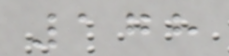178
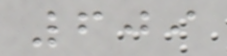609
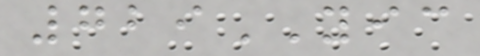729YIC
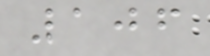106
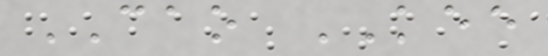CAO KEE
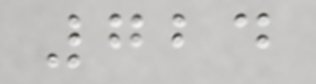724
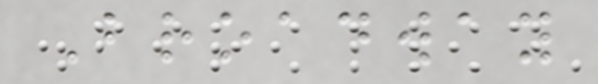Broadway
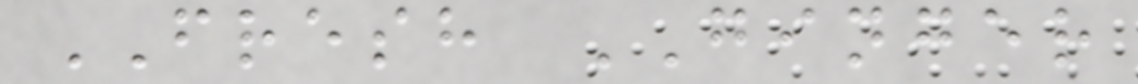FRESH GINGER
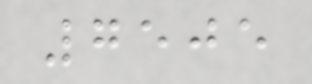7505
